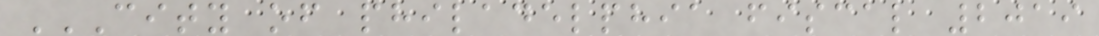CITY OF PHILADELPHIA FISCAL 2019
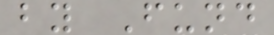by Fund
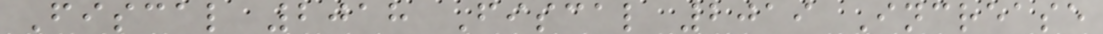Fiscal 2018 Fiscal 2019 Increase
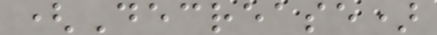(Decrease)
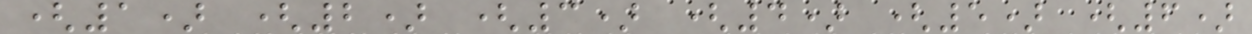(1) (2) (3) (4) (5) (6)
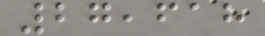27,618
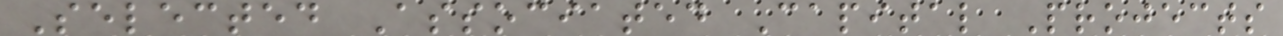Selected Associated Capital Projects
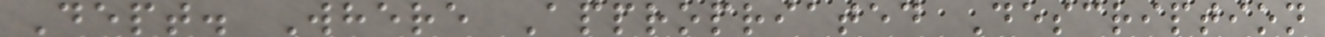Dept. Where Appropriated Description
